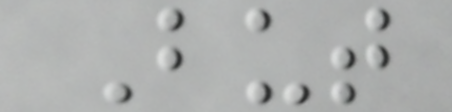But
